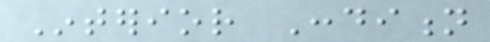Interior Condition
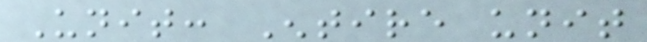Unit: Entire unit
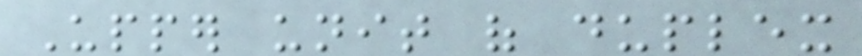Upper unit of duplex
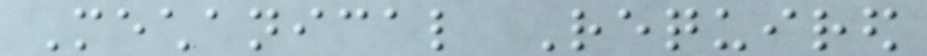Mechanical Required
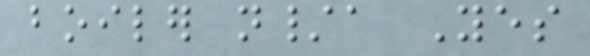boiler n/a Yes
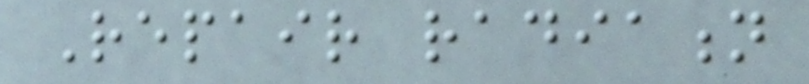Repair radiation
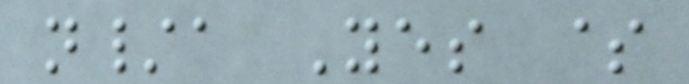n/a Yes $
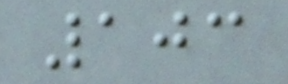103
